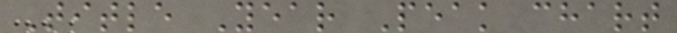Title Year Peak chart
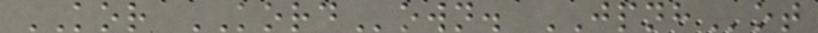KOR KORDown. JPNHot
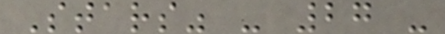Stars" - 27 -
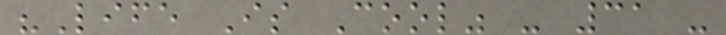"Life Is Cool" - 31 -
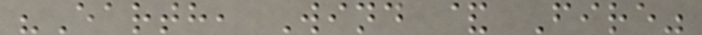"Earth, Wind & Fire"
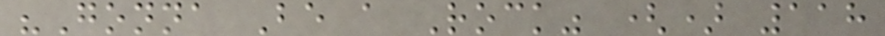"Gonna Be a Rock" () 118
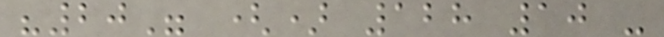"20" () 128 10 -
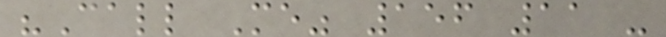"Call Me" 156 11 -
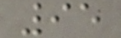95
